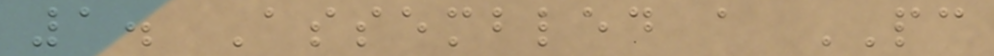1. Assembled a PC
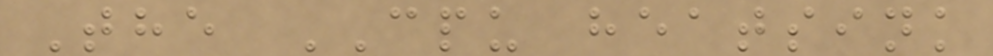The CPU heatsink
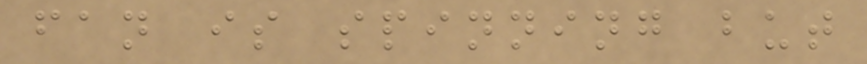fan is spinning but
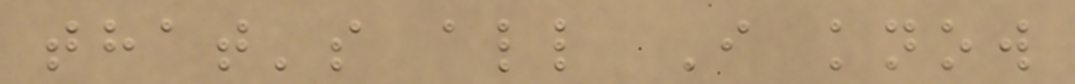that's all I know
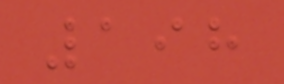198
